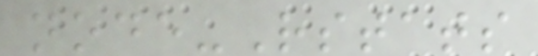node-Rstats
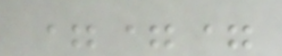===
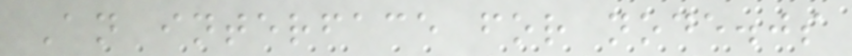An interface for node.js
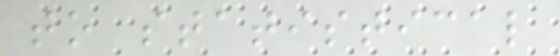to statistical
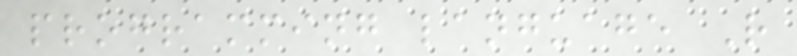programming language R
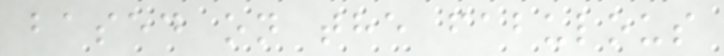based on the fabulous
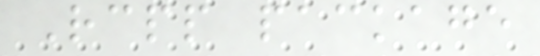Rcpp package
